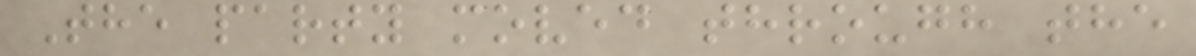The party moved through the
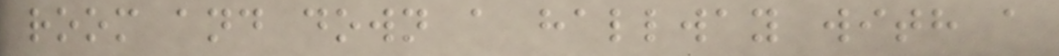room and down a hallway with a
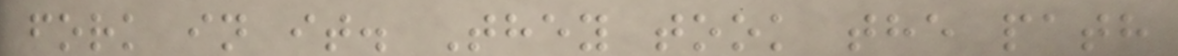fork in it. They took the path
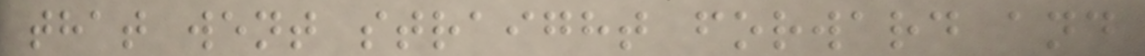that went straight forward and
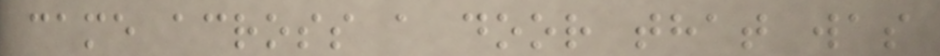came across a door that was
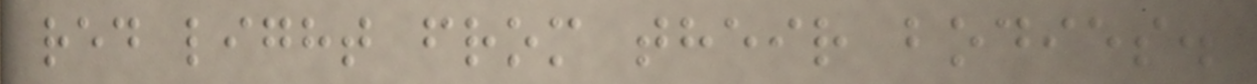red light from their bodies.
